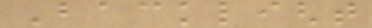Backlight
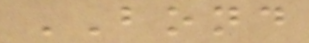BOND
